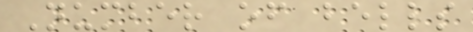Number of bells
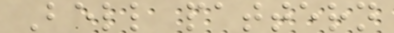Bell pattern
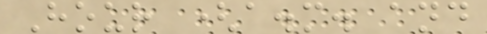Hour (a.m. and
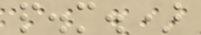p.m.)
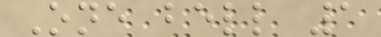One bell 1
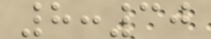8:30
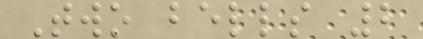Two bells 2
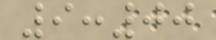9:00
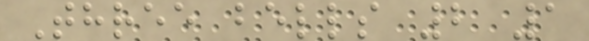Three bells 2 1
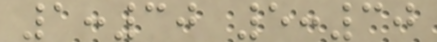1:30 5:30
